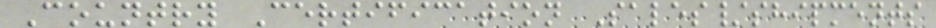Country Certification Sales/shipments
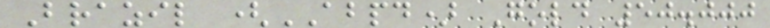Brazil (ABPD) Gold 50.000
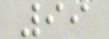99
